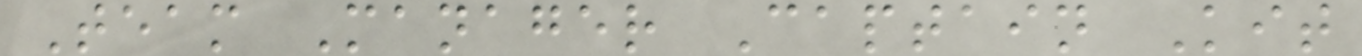Team Manager Captain Kit
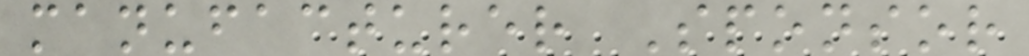manufacturer Sponsor
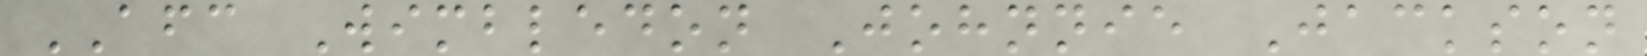AFC Wimbledon Johnnie Jackson
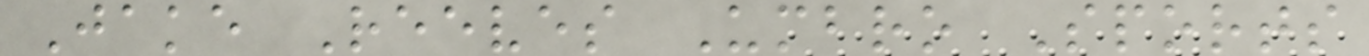Jake Reeves Umbro Sports
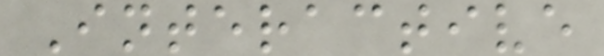Interactive
